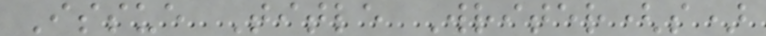Issue Title Writer(s)
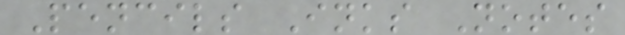Pencils Inks Notes
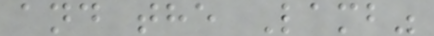and the Lamb"
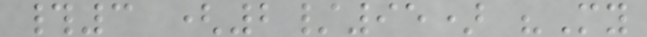#3 (2/95) "My
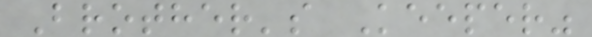Brother's Keeper"
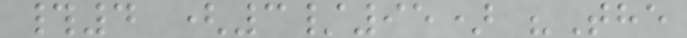#4 (3/95) "The
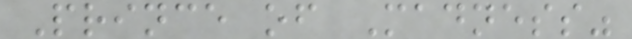Prince of Madness"
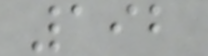192
